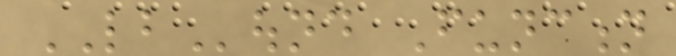LBound Function
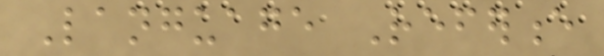Language Reference
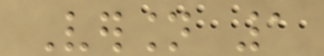Version 1
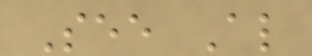See Also
